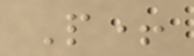P+
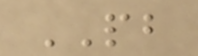PB
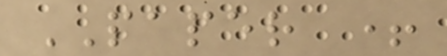PAPER +
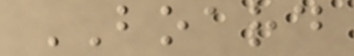BOARD
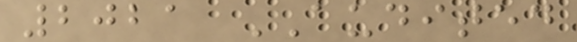2021 AUDITED
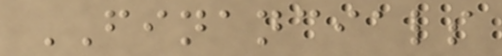FINANCIALS
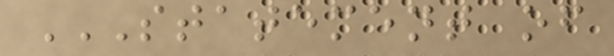STATEMENT OF
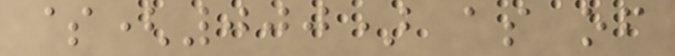$(000) as of
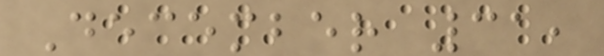December 31,
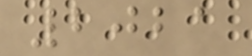2021
